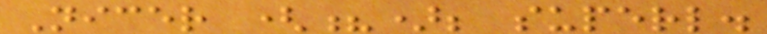Nicer (?); superl.
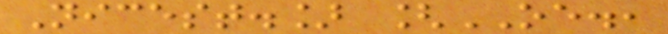Nicest.] [OE.,
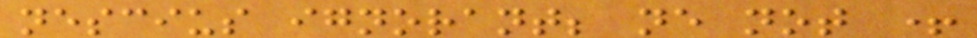nescius ignorant; ne not +
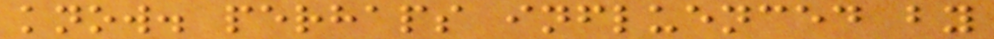know. perhaps influenced by
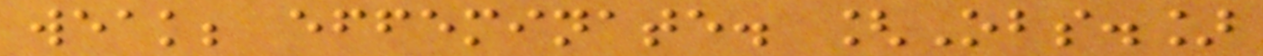weak; effeminate. [Obs.]
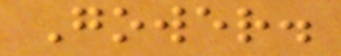Gower.
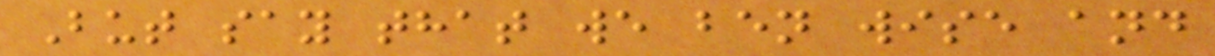But say that we ben wise and
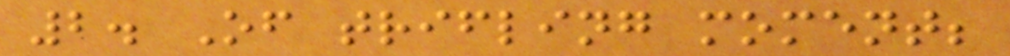2. Of trifling moment;
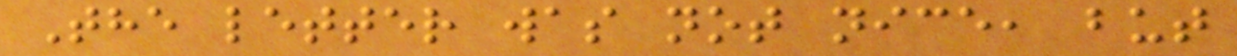The letter was not nice, but
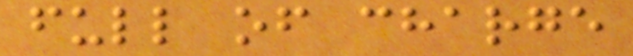full of charge
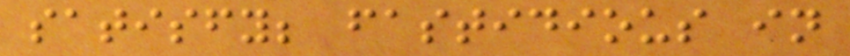satisfy; fastidious in
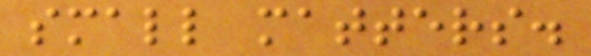small matters.
